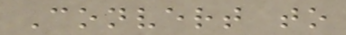Convert to
